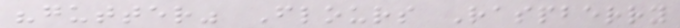"gutter" Flours Raspberry
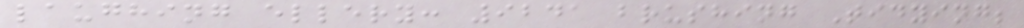laughing ellery: 9241 brushing Tidying;
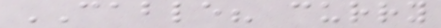CABLE? curry
